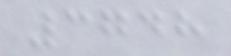3748
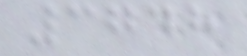3748
